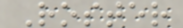Roster
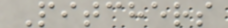Pitchers
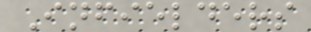Infielders
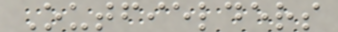Outfielders
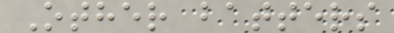Other batters
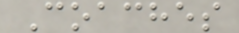Coaches
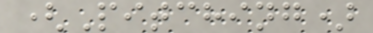(Pitching)
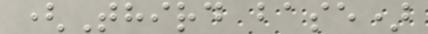(Third base)
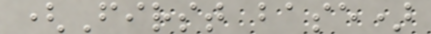(First base)
